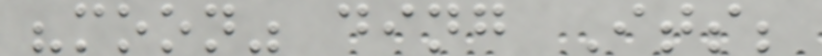"moon" ding Its;
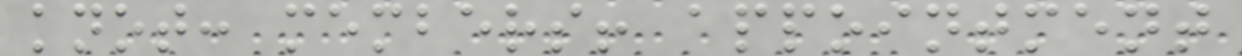knot: members! appointment
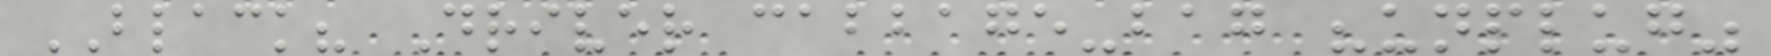BLACK? Driver cabbage-bag "unplug"
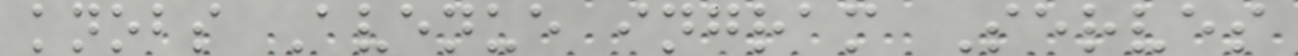knobs Avenue ingram Serves
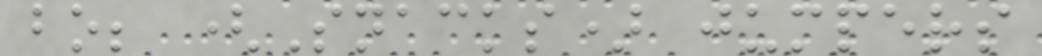bo; (Snacks) jumpers
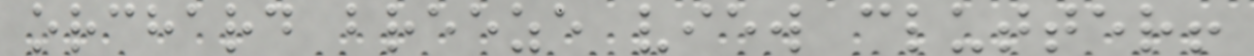orchard breeze view clutter!
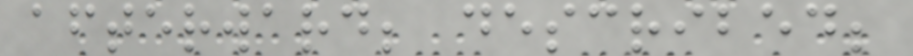afterward; described;
